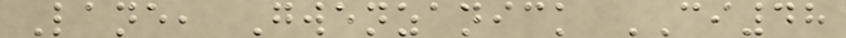Lane, Gwenzanick CI48
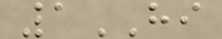1HI
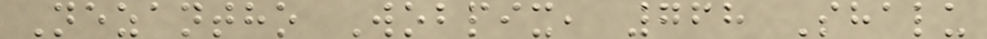Nezantho Wobpix, 768 Shalu
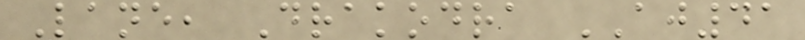Lane, Drakodra AJ41
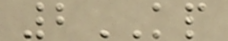2KP
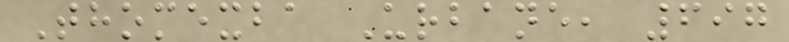Thomexba Urbane, 697
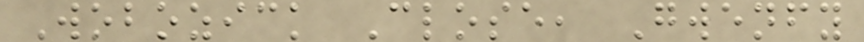Wobozick Close, Gwenfy
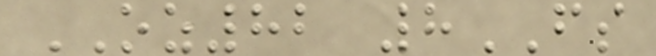OZ82 8FS
